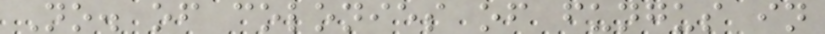No. of colonies of fungus in
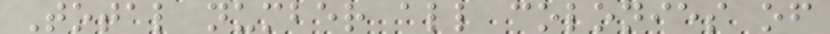Total number all colonies of
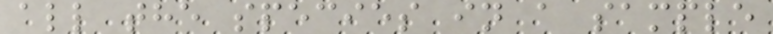all the species in a sample
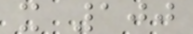x 100
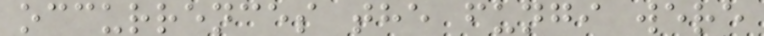occurrences the fungi were
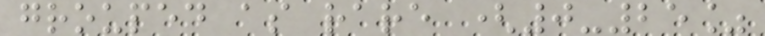grouped as rare (0-25%
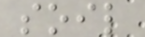soil
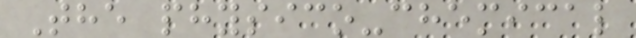The physico-chemical
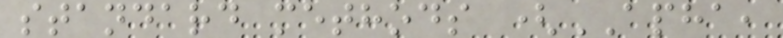standard methods (APHA,
